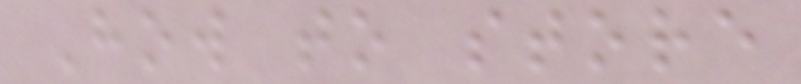How to store
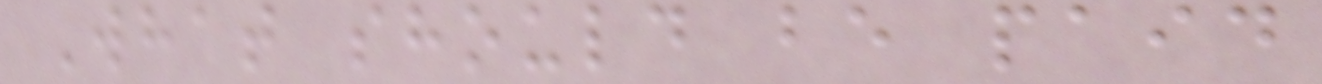What should be paid
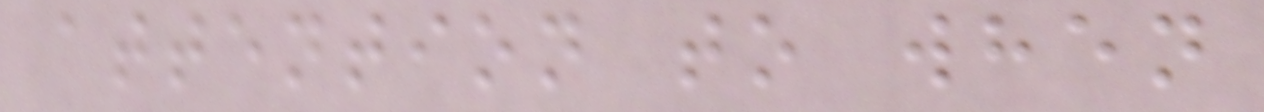attention to when
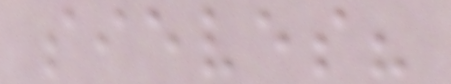sieves?
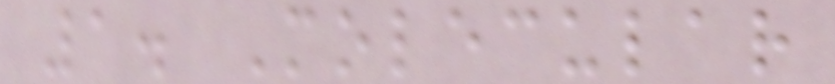1. Molecular
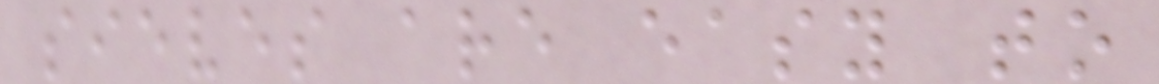sieves are easy to
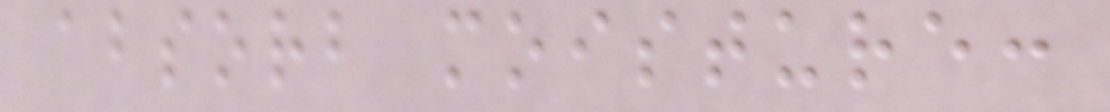absorb moisture:
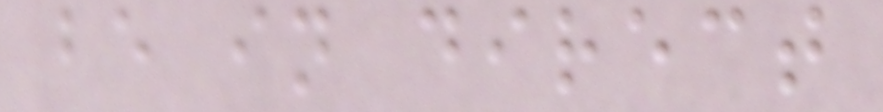be in direct
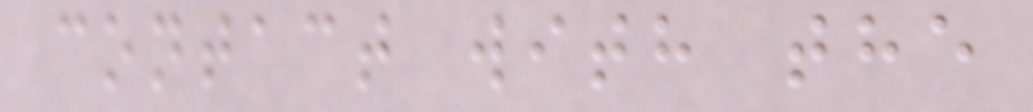contact with the
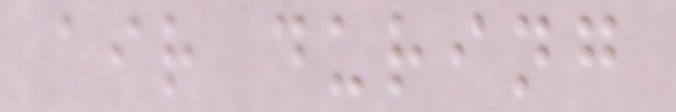air during
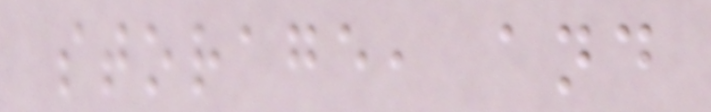storage, and
